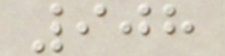908
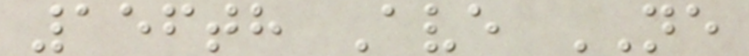156th Ave NE
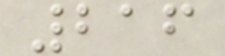216
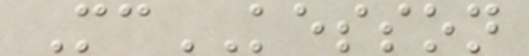McKESSON
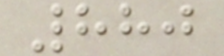880
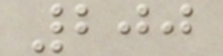200
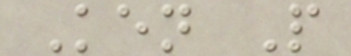Ken P
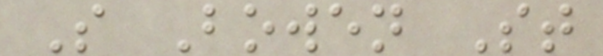S Bowen St
